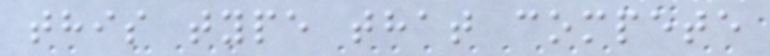this type that compete
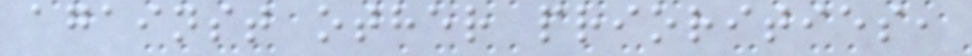against other priorities,
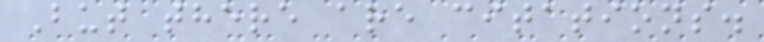But there are citations.
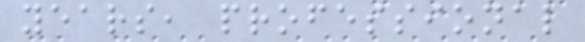years, professional
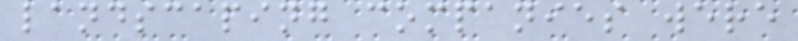landscaping companies were
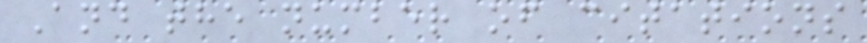And the number of citations
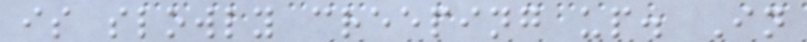is slowly creeping up. In
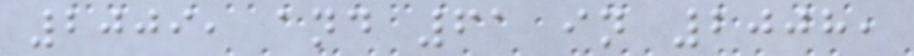2009, and 61 in 2008,
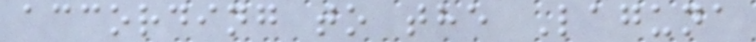according to the Laguna
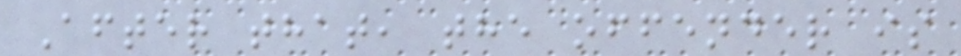After that, the offender is
